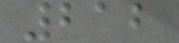212
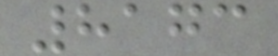8173
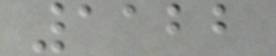1122
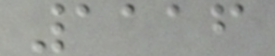1116
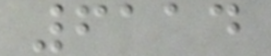6114
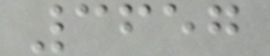3657
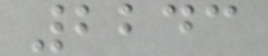2243
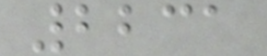2231
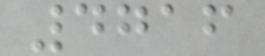4716
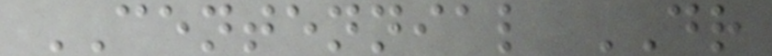CENTENNIAL DR
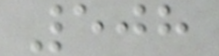508
